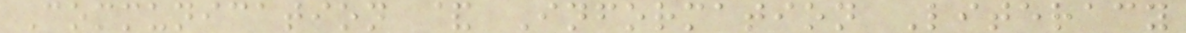Communication & Information Literacy
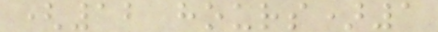(12 hours)1
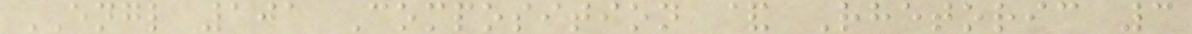ENGL 101 Composition & Rhetoric 3
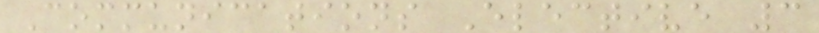Communications Elective 3
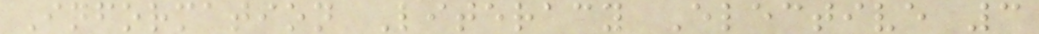Information Literacy Elective 3
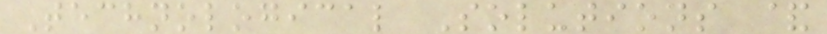Technological Solutions &
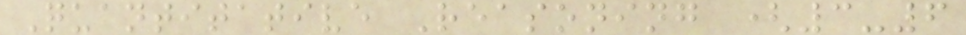Quantitative Reasoning (3-6
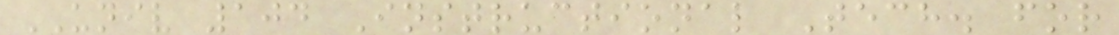UNIV 104 Instructional Tech. for
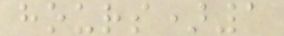hours)1
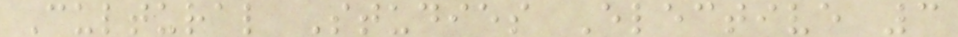Cultural Studies Elective 3
